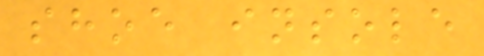shoe insole
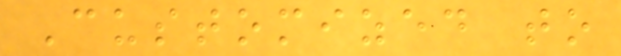Customized to
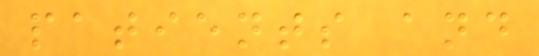patients and
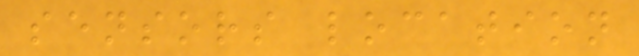sensors location
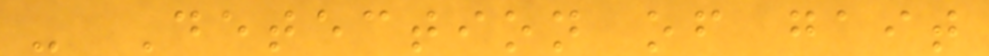- Detection of gait
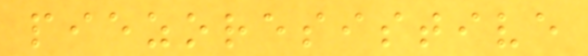piezoresistive
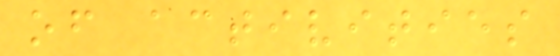of activities
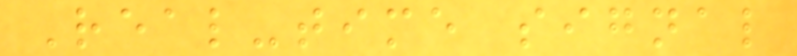Real-time signal
